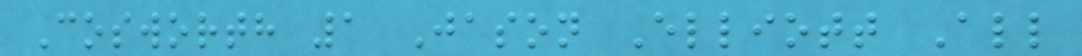Cosworth 1 Jason Elliott All
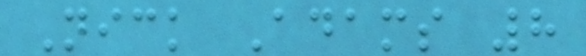Nick Adams 8
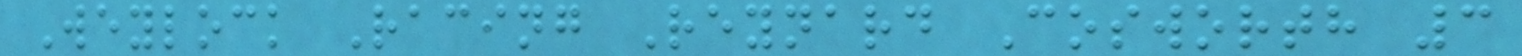Weylock Racing Reynard Cosworth 3
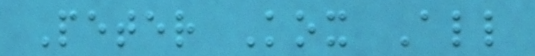Peter Kox All
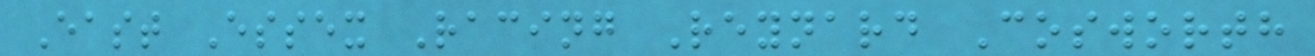East Essex Racing Reynard Cosworth
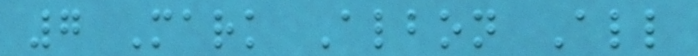7 Mark Albon All
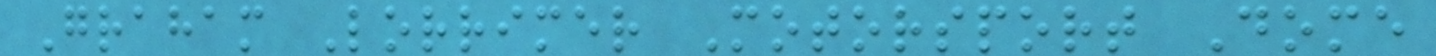Graham Lorrimer Motorsport Dome
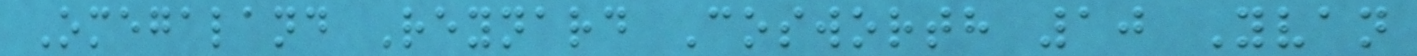Omegaland Reynard Cosworth 10 Yvan
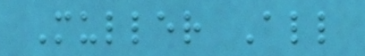Muller All
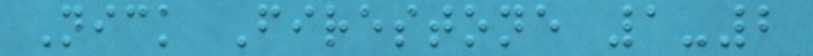Nick Firestone 1-2
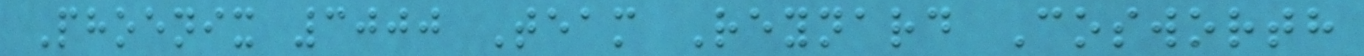Phoenix 3000 Team Reynard Cosworth
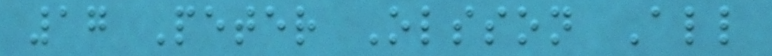17 Peter Olsson All
